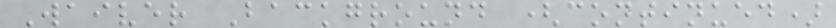Waiver Background (continued)
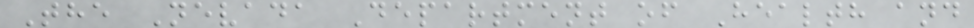The Nevada Department of Health and
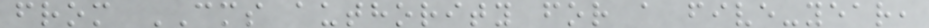from CMS authority for a five-year,
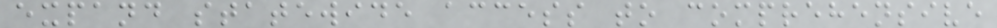expand statewide access to comprehensive
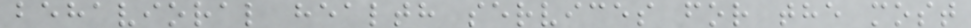behavioral health services for the most
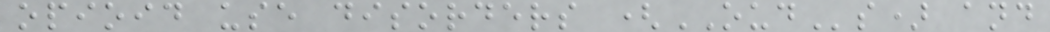opioid use disorders (OUDs) and
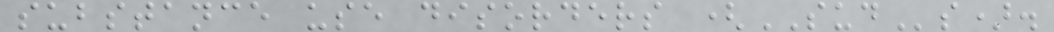substance use disorders (SUDs).
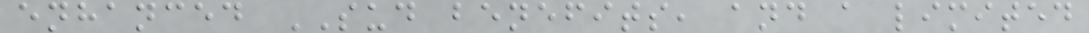enhanced SUD benefits, and a limited
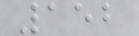152
